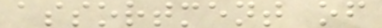assortment of
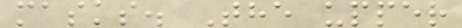masks. The upper
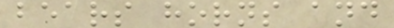bears horns and
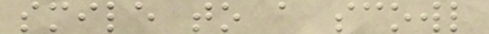smile to a scowl
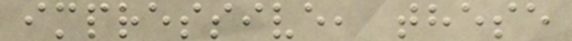impressive, these
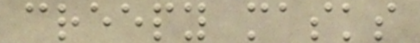creepy masks
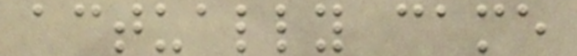actually came
